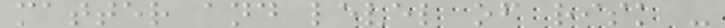matter and level of risk -
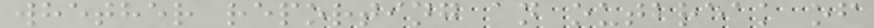whether reporting an outbreak of
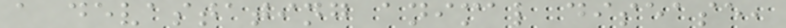a devastating animal disease,
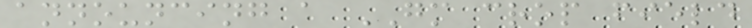announcing a GM crop field
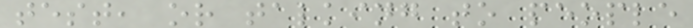test, or talking to people
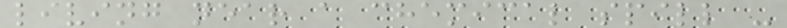living near a chemical spill -
